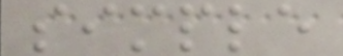simple
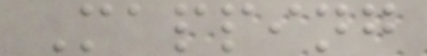Mapping
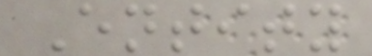Entity
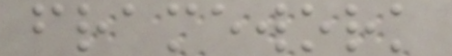framework
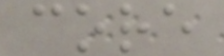core
